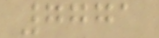7771
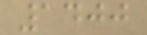1400
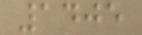1405
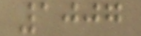1007
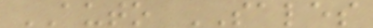AUTO SALES
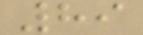89
